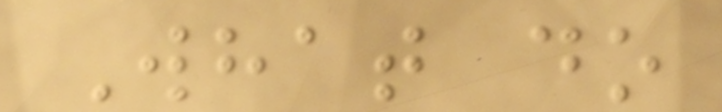What do
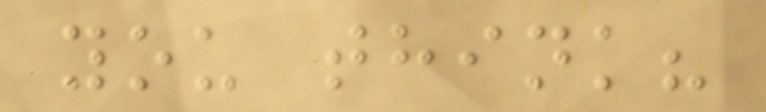you think?
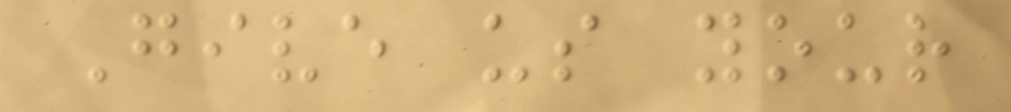Give us your
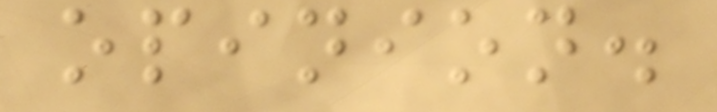opinion.
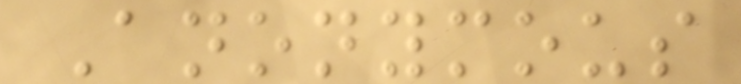Anonymous
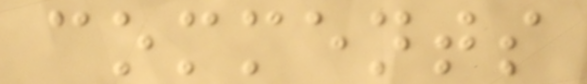comments
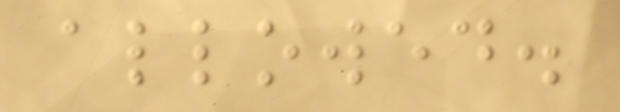allowed.
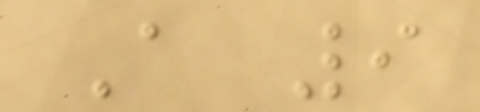A 9
